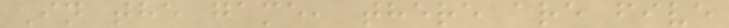In the game, there are five
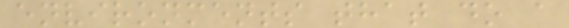environments that do a
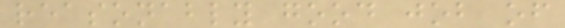reasonably good job of
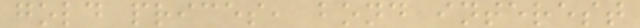gold prices, bond interest
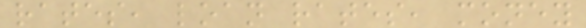rates, loan rates, money
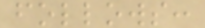follows:
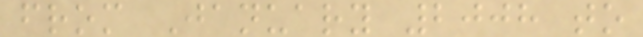from January 2008 to
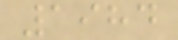1984
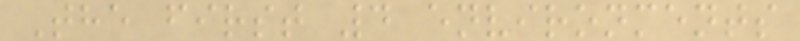The first 4 environments
